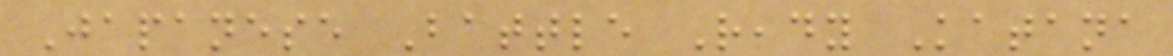Japanese Battle Ready Katana
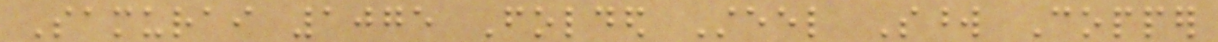Samurai 1075 Folded Steel Sword Copper
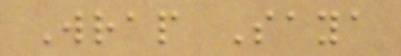Wrap Saya
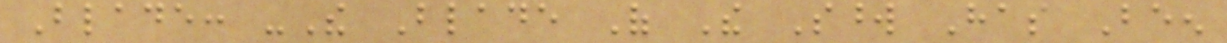Blade: -The Blade Of The Sword Has Been
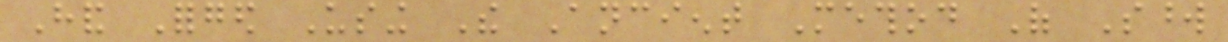Hand Forged Using The Ancient Method Of Sword
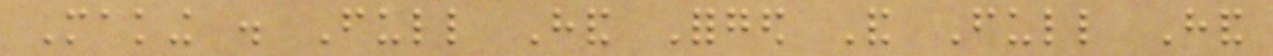Making . Full Hand Forged And Full Hand
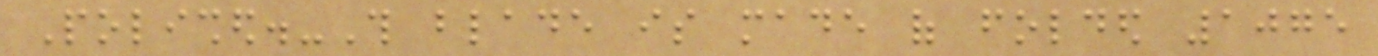Polished.-This blade is made of folded 1075
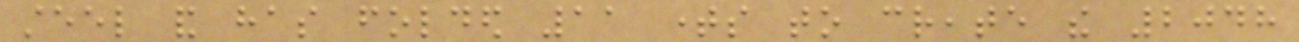steel and has folded 11 times to create the 2048
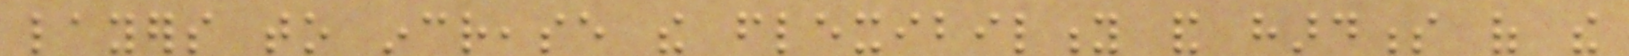layers to increase the flexibility and hardness of the
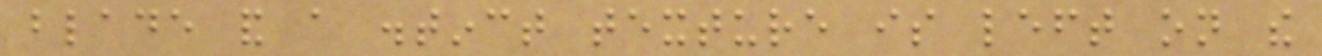blade and a distinct texture is left on the
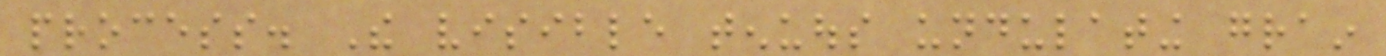process. The visible tenuous undulating grain
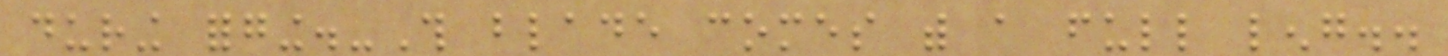during forging.-This blade comes with a full leng..
